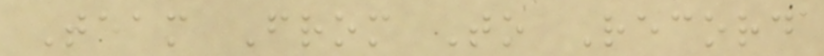Team From To Record
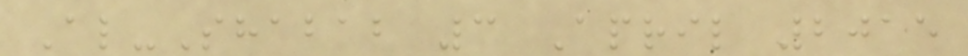Al-Shabab 3 April 2015
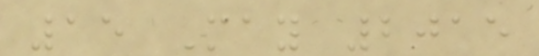15 May 2015
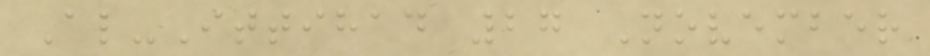Al-Ittihad 27 November
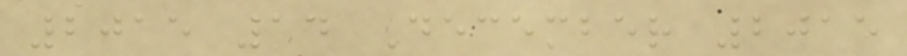2015 14 December 2015
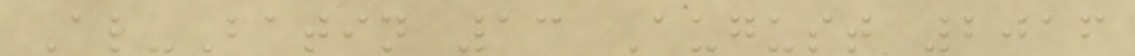Al-Batin 13 August 2016
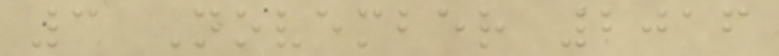3 November 2016
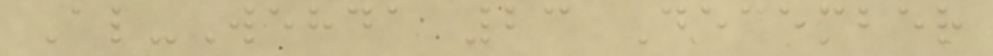Al-Wehda 23 December
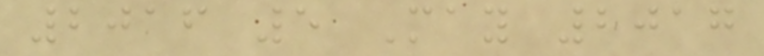2016 5 May 2017
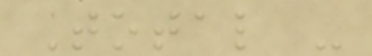Total -
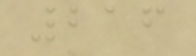216
